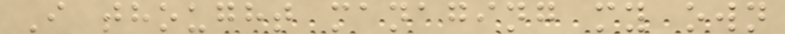I thought managing my own
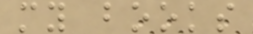my books
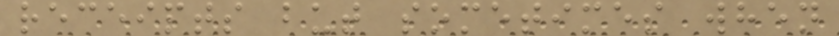receipts but sometimes when
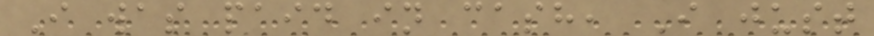I was paid in cash, I just
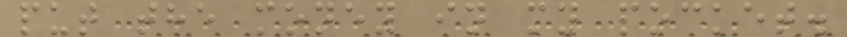put the money in my pocket.
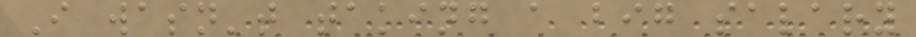I wasn't taking a big salary
